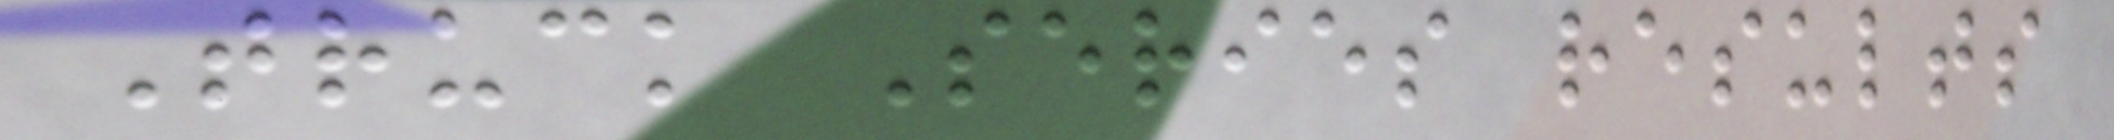Truck Series results
